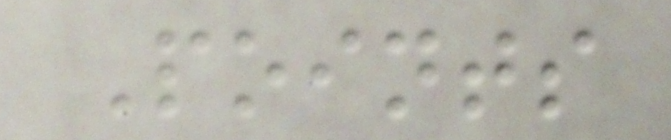Points
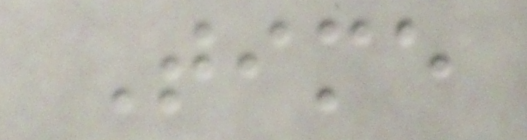Time
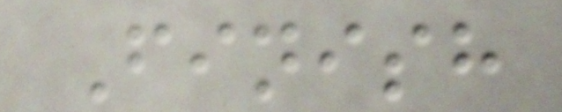Finish
